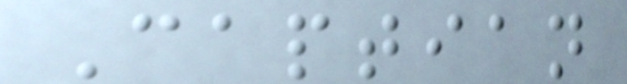Captian
